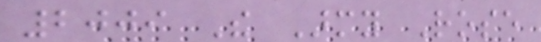2009 The Army Rose
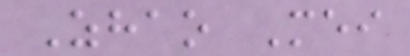Zhao Mei
